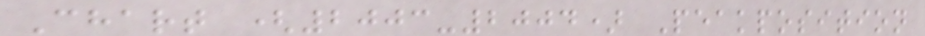Chart (2003-2004) Peakposition
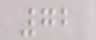72
